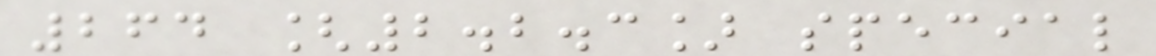264 [2.2.3] special
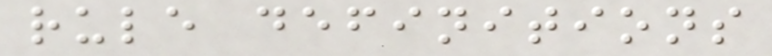rule definitions
